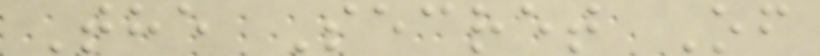The Secret Of
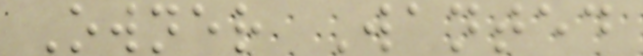Owner Wanted
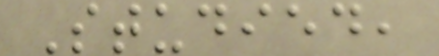Studied,
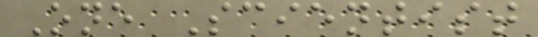One Scientist
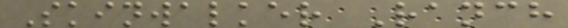Skinwalker Ranch
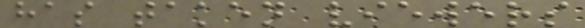has taken viewers
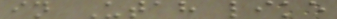in Utah like
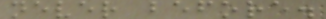never before.
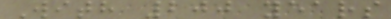With 200 years
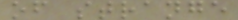of strange
